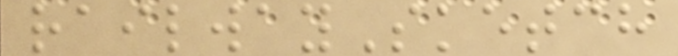railwaySketch
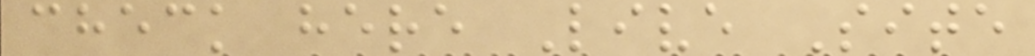check here Live Site
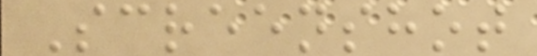Screenshot
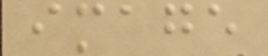image
